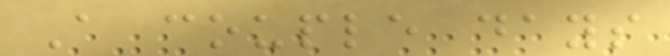A couple days
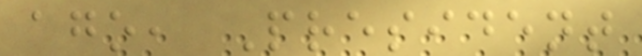ago, President
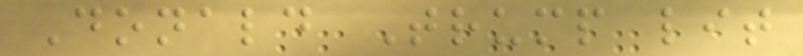Donald Trump lit
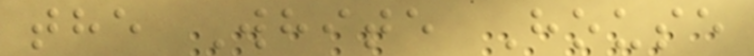the White House
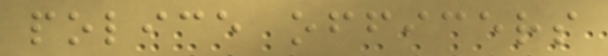police officers
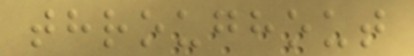throughout
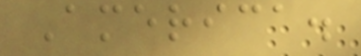America.
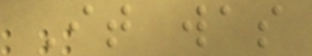It was
